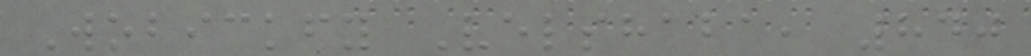Wobickfy Velshaba, 840
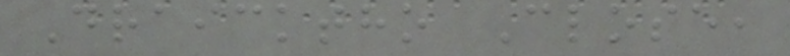Draicktho Close,
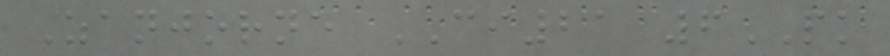Zanjorne CI21 6PK
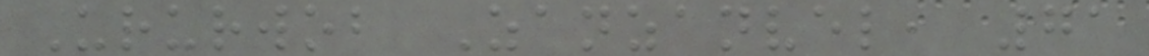Ururwob Zanzanvel, 71
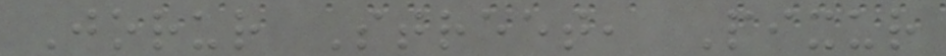Jorur Street, Pixur
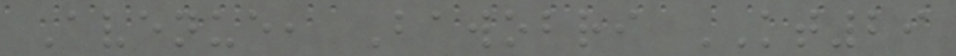Avenue, Bawobri KT29
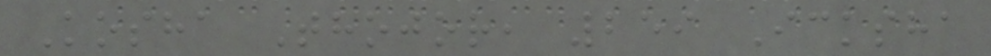Kosha Thojor, 259 Icksha
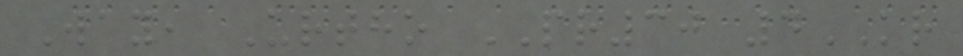Way, Urtho PR30 4KR
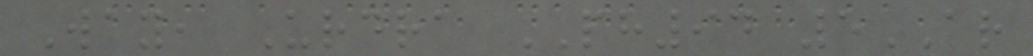Way, Urdra PH94 5AR
